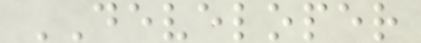DEVELOPER
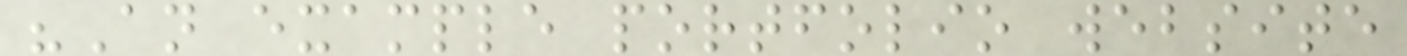"An example portfolio website
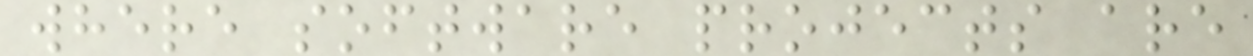where software projects are
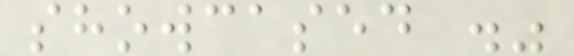showcased ."
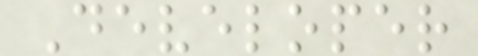Developer
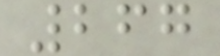267
